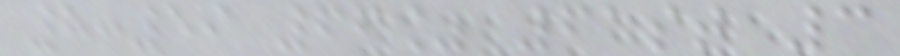8:59 66% 61st 3
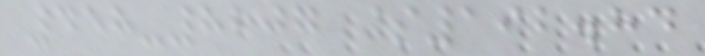458-8207 $192.84
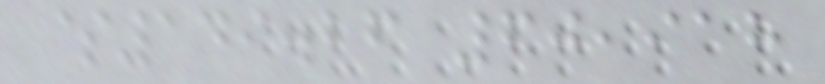$149.26 60,918
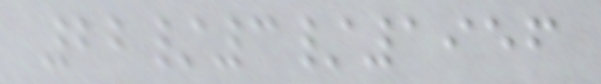22/3/1956
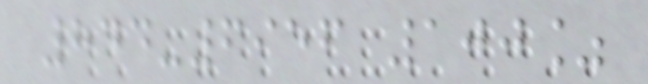844-6956 100%
